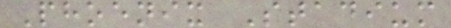Phoenix Stadium
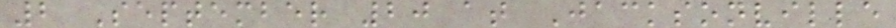2 September 20 at Jacksonville
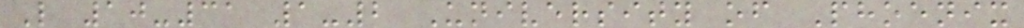L 10-31 1-2 University of Phoenix
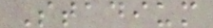Stadium
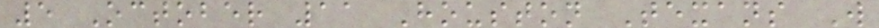5 October 11 Houston Texans W
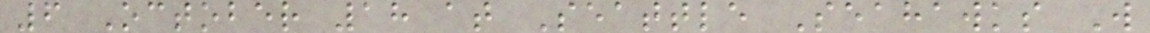6 October 18 at Seattle Seahawks W
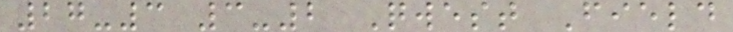27-3 3-2 Qwest Field
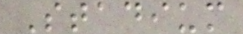Stadium
